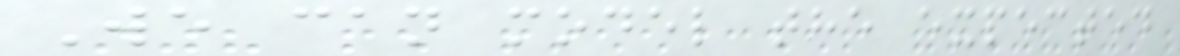We can model the expected
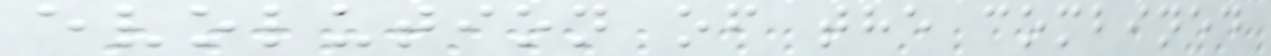evolution of the combined
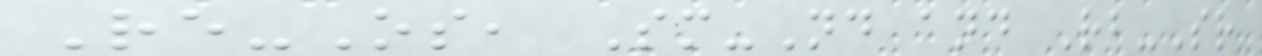Re-Os, Sm-Nd and Rb-Sr
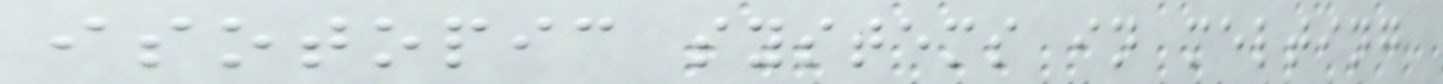isotopic systems in melting
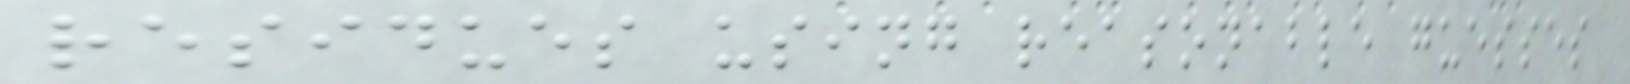residues using reasonable guesses
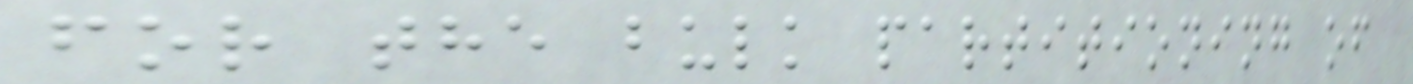for the bulk partitioning of
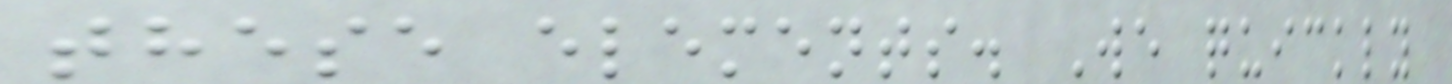these elements. We quickly
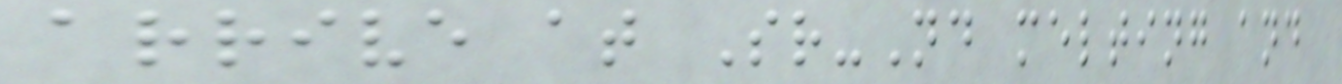arrive at Sr-Nd melting and
